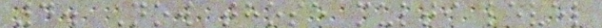4. Now those multi level
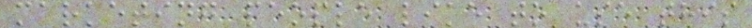marketing people like to use this
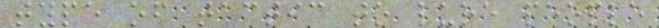type of tactic to lure people
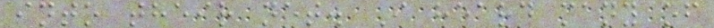into their net. I heard many of
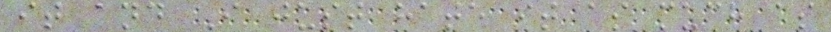it and I just hate it as much as
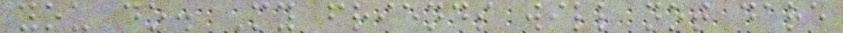you do. My friends will not dare
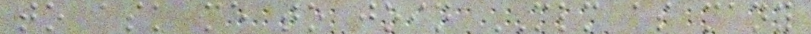to ask me to join MLM as many
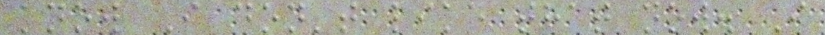know I don't like that now. I
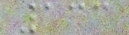133
